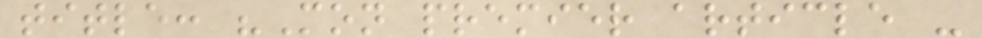title: "Mon premier article -
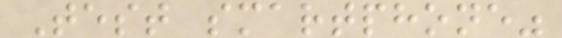Test smartphone"
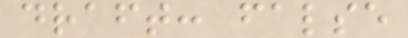draft: false
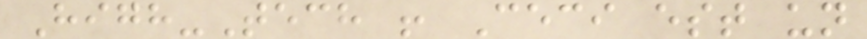High-Tech ! Ceci est un
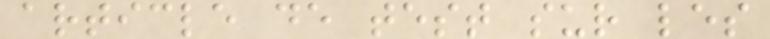article de test sur les
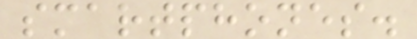smartphones.
